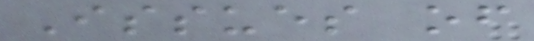Issues of
